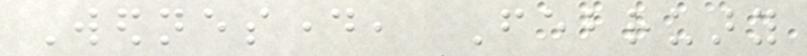Wednesday, February
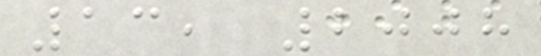13, 2008
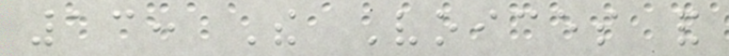13: The Voices and
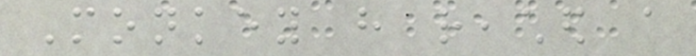Monkey have reached a
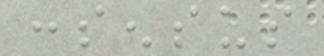consensus
